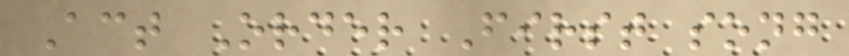Act Order First song
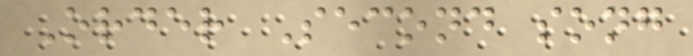Order Second song
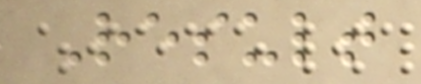Result
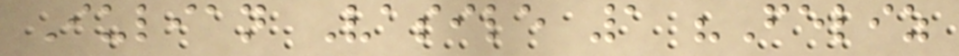Iulian Vasile 1 "Feliz
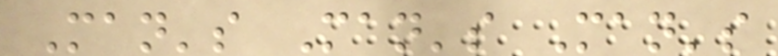Man's Man's Man's
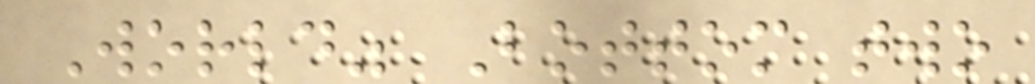World" Bottom two
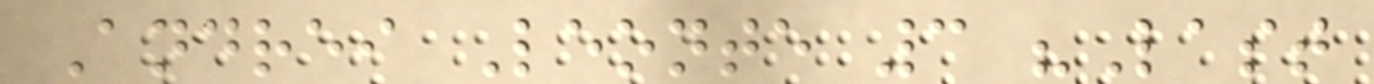Andrei Leonte 3 "Last
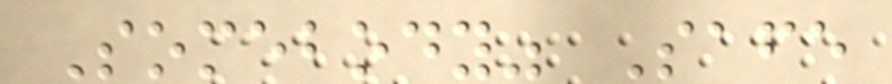Somebody" Safe
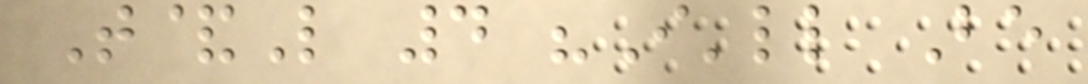T&L 4 "I'll Be
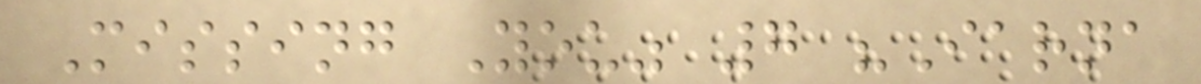Missing You" 7 "Iarna
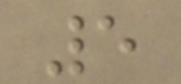5
